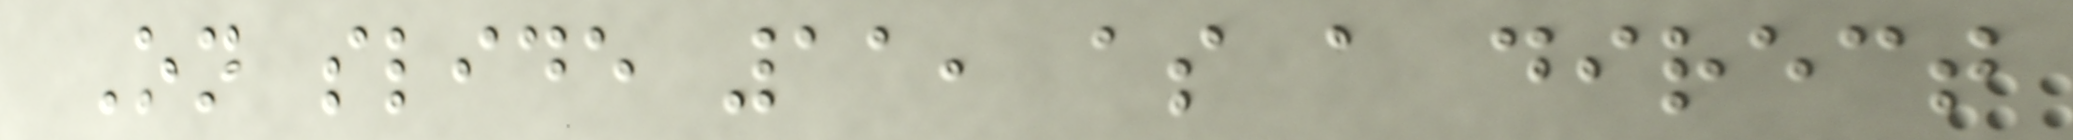On slide 11, as a direct
